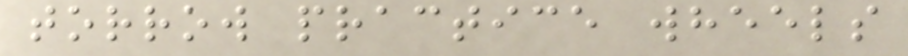torrow practice wheels
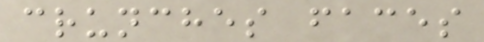crunches faces
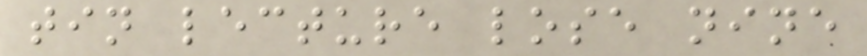tin lecture lose nine
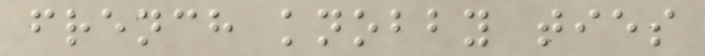french knobby ties
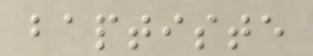baptiste
